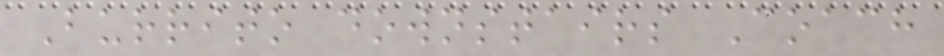Burrito downstairs Coach
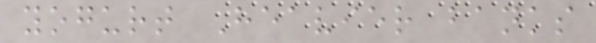yogurt Heavier banks
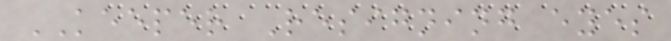KEEPER Resigning eyes
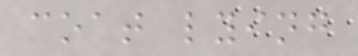coat lying
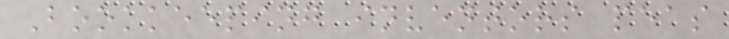Bookkeeping inventors peas
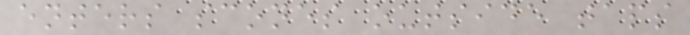enters scones outside taps
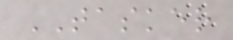TASKER
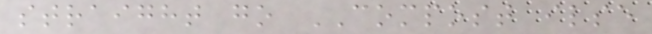straight go COMPOST ilse
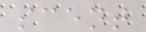scent
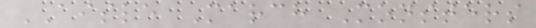AISLE March Monsters
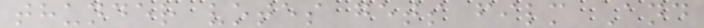thunder votes gets film And
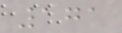171
